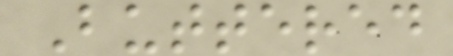Buttered
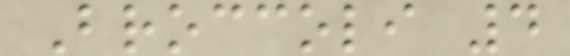Broccoli 4
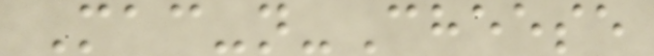Mac-n-Cheese
